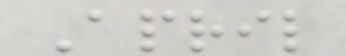April
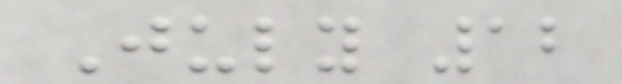July 12
